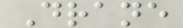Drane
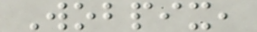Wobpix,
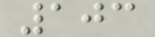103
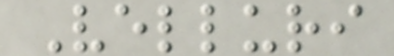Velluri
